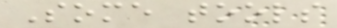Some tools
